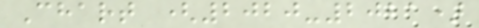Chart (2020-2021)
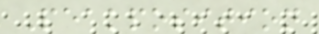Peakposition
